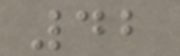42
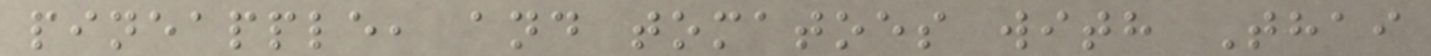pineapple, and tomatoes with Thai
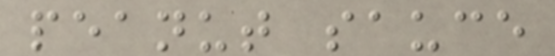peanut sauce
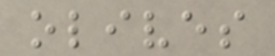olives
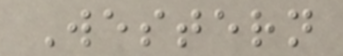Western
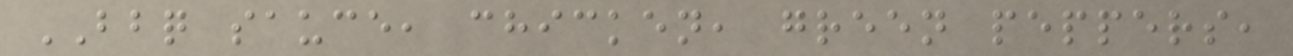BBQ sauce, chicken, green peppers,
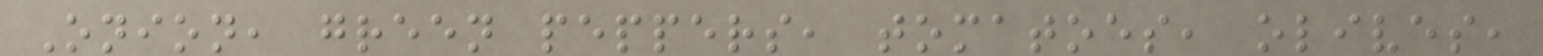Onion, green peppers, tomatoes, olives,
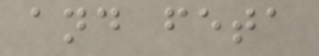and feta
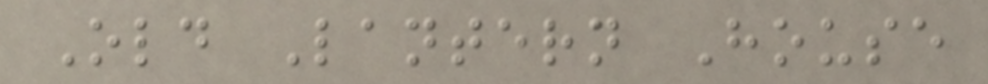Old Lantern House
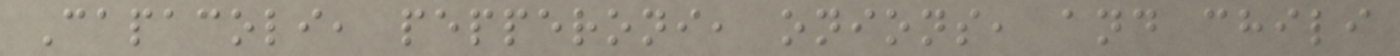Capacoli, pepperoni, onions, and chili
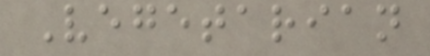Vegetarian
